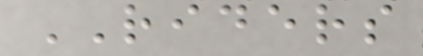RIDERS
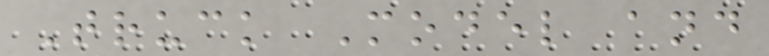Truck Model and
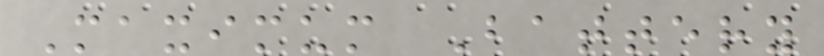Maximum Battery
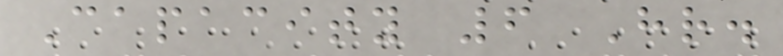Capacity 6 Hr.
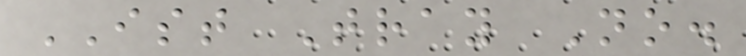IST Tray No.
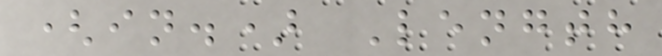(in.) Length
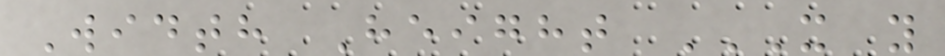Width Height X Y
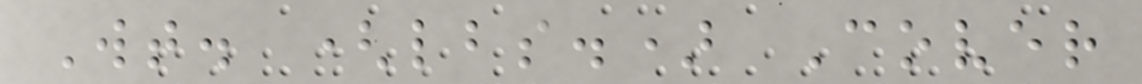Wt. (lbs.) Cover
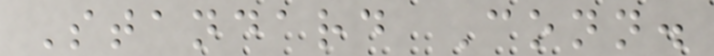Standard Conn.
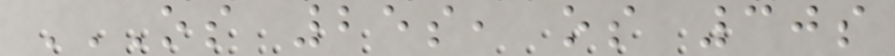OS 25S, OS 30S
